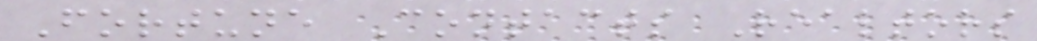Fortune Contacts Realtors
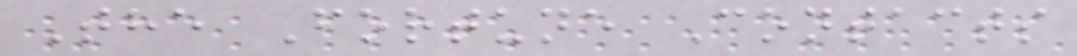The Fortune Contacts
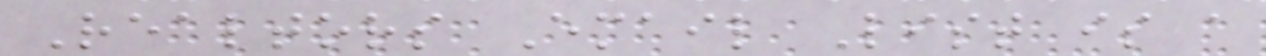Realtors Email List is a
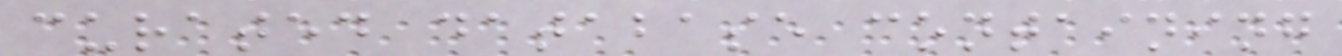curated database containing
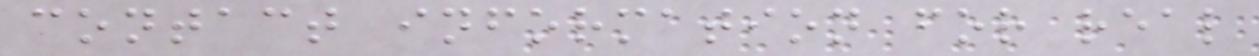contact information for real
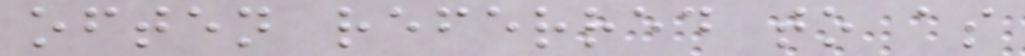often referred to as
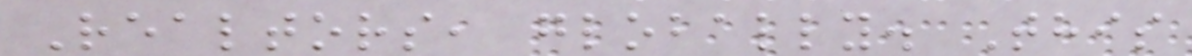Realtors, globally. This
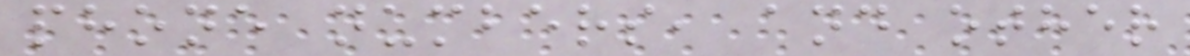phone numbers, and other
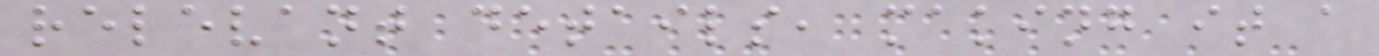relevant details, making it a
